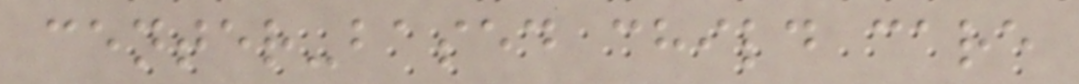center-based child care
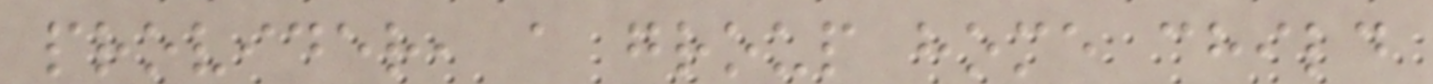provider, a group home child
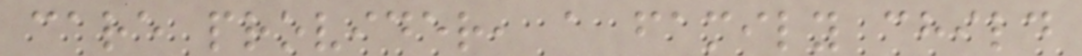care provider, a family child
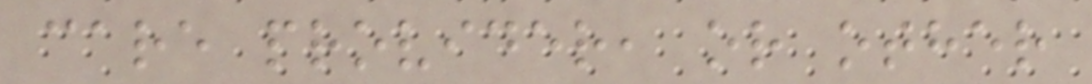care provider, or other
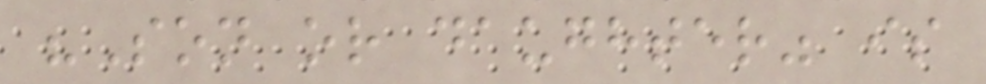"Son or daughter" is
